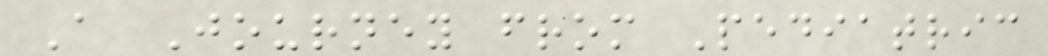A Journey from Pediatric
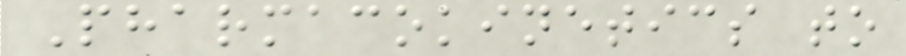Pharmacokinetics to
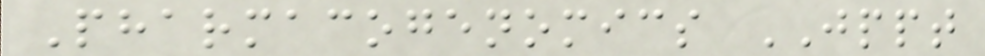Pharmacogenomics JPPT
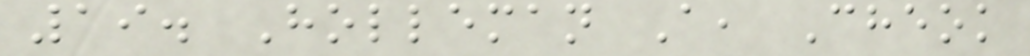19. Holleman A, Cheok
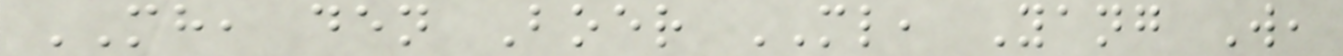MH, den Boer ML, Yang W,
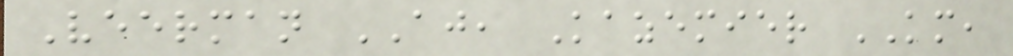Veerman AJ, Kazemier KM,
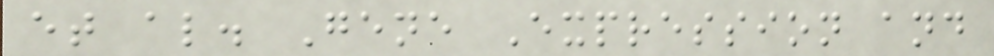et al. Gene Expression and
